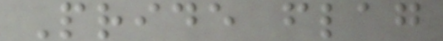Pride flag
